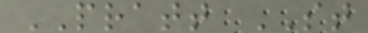PRATT ST
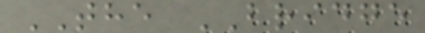THE BRIDGE
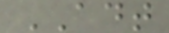ADT
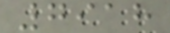7918
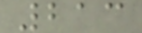213
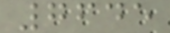7645
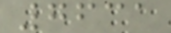7631
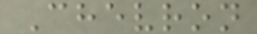Chevron
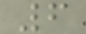6
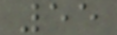55
